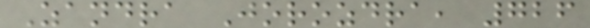Zandra Jorozdra, 726
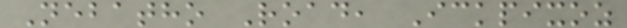Nebatho Road, Ickpixoz
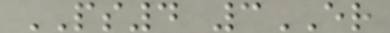PS4 3ER
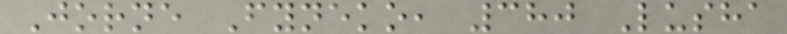Jorne Fyneko, 380 Lusha
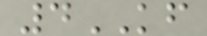4KF
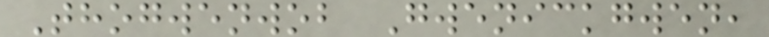Thogwenwob Gwenickgwen,
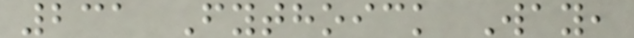231 Fythoick Way,
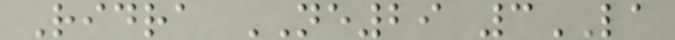Ridra NE29 3LA
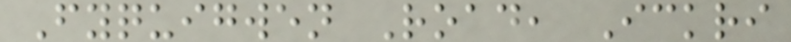Fyquigwen Road, Ickri
